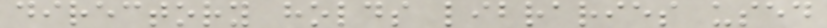directory holds libraries used
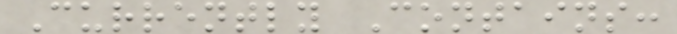Currently Contains:
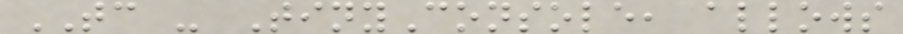TC - TinyConsole, allows
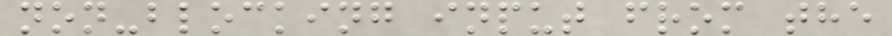non-blocking input from the
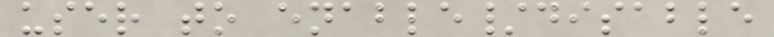user to enable/disable
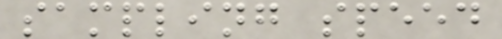sampling speed
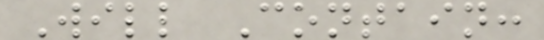Will Contain:
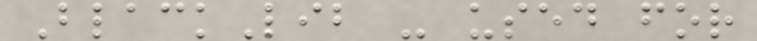BlackLib - used for
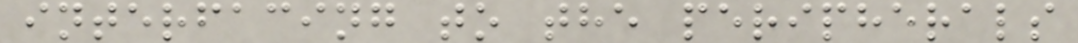interfacing to the peripherals
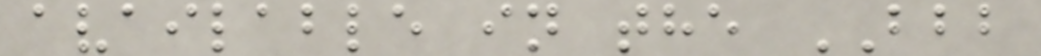available in the BBB
